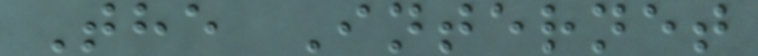The Internet
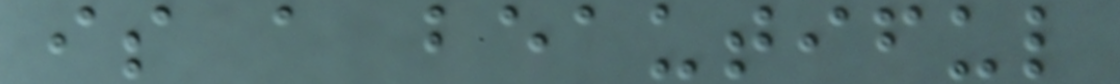is a beautiful
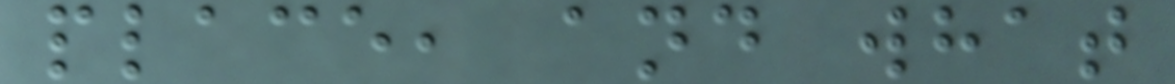place, and what
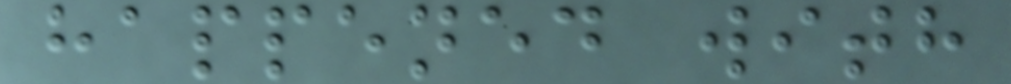happened with
